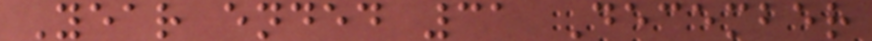Year ended 31 December
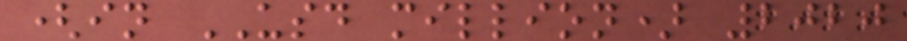(in USD million) 2020
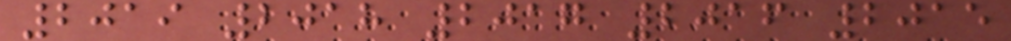2019 2018 2017 2016 2015
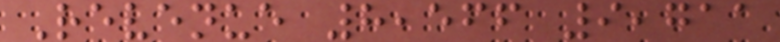Revenue 8,566 9,711
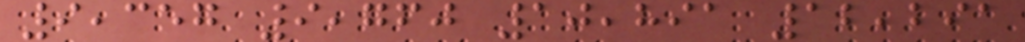9,357 9,760 10,891 12,291
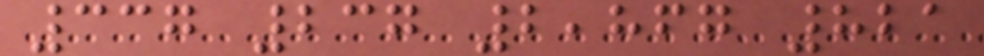337 237 2,867 821
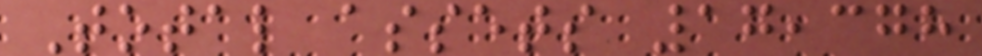Total assets 17,378
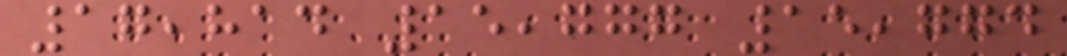17,814 15,777 15,774
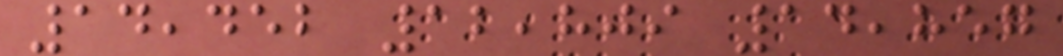14,452 12,809 14,857
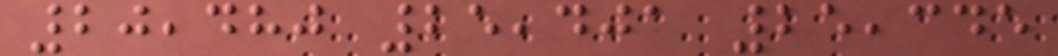20,480 25,401 25,345
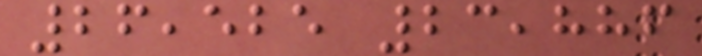26,525 23,886
